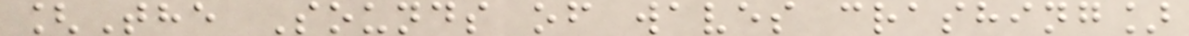[The Sounds of waves crashing]
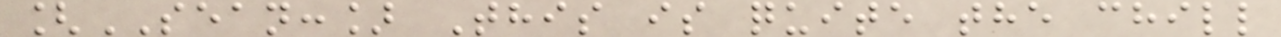[SEAN:] This is quite the chill
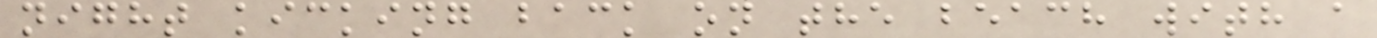night kicking back on the beach with a
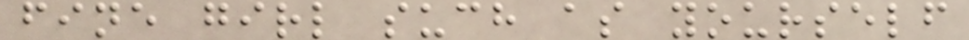fine girl such as yourself
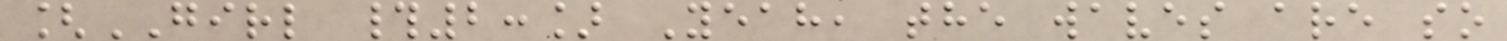[GIRL #2:] Yeah, the waves are so
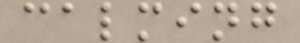calming
